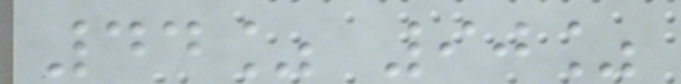44% 90%
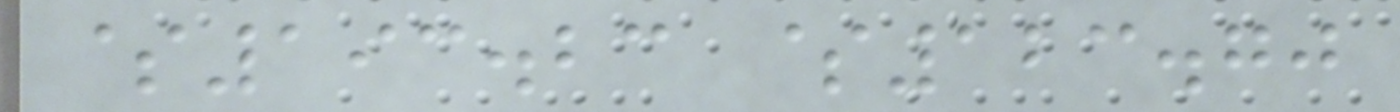$193.23 $123.70
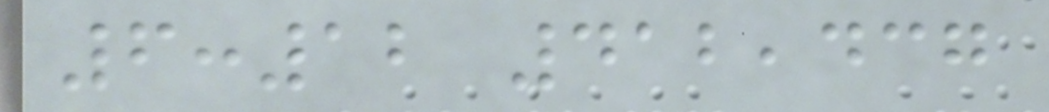6:12 412,437
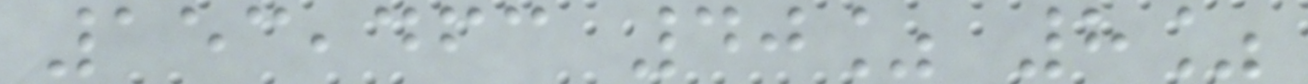153,463 40% 8%
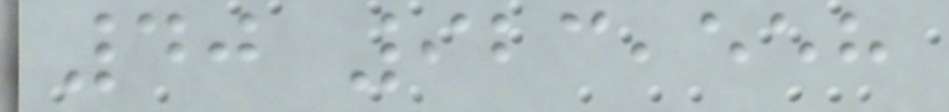40 923,558
